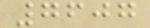7607
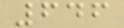646
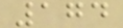174
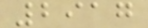2917
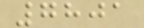7801
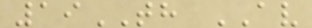19TH AV
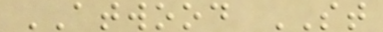ATWOOD ST
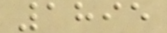1895
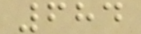684
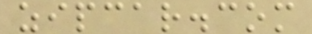zipcar.com
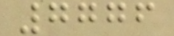7776
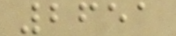2651
